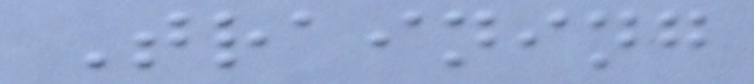Training
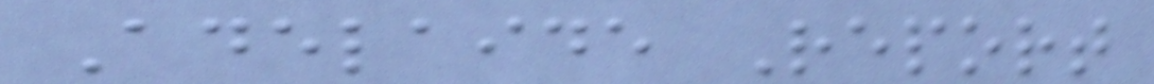Adelaide Report
